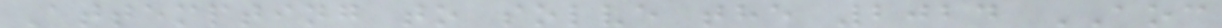Attempting to solve the 2024 AOC
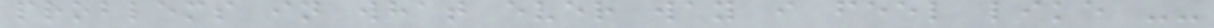problems in what ever way i feel like --
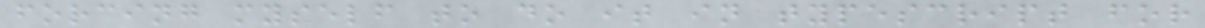forcing myself to do it in typescript for
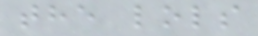the lols
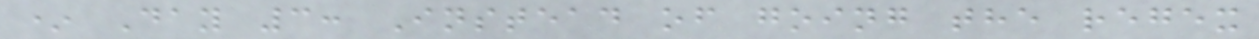* Day 3: Instead of going the regex
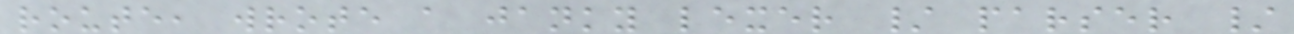route, wrote a janky lexer / parser /
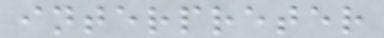interpreter
